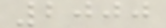2000
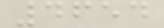4654
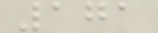171
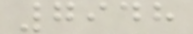7948
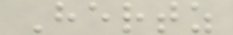Hertz
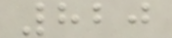820
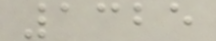1325
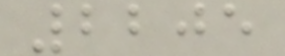2205
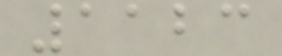1123
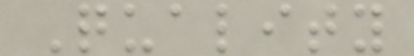Quality
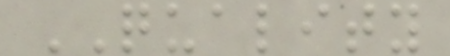QUALITY
